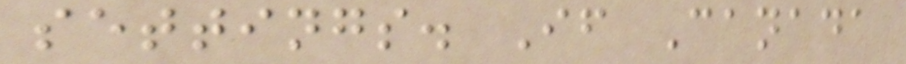settings. If Canada
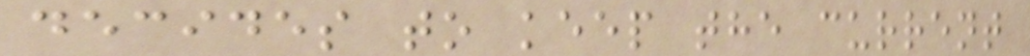decides to keep the current
